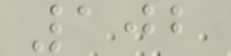102
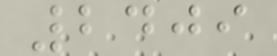2409
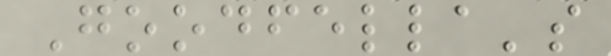Goodfella's
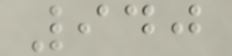940
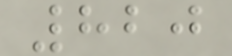820
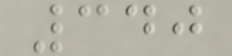340
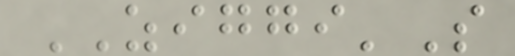ZIGGI'S
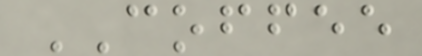COFFEE
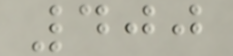400
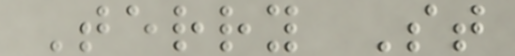Terry St
